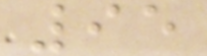95
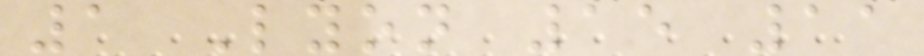1 Lyon 15 11
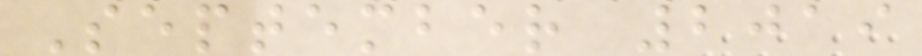September 2019
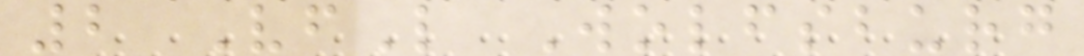2 VfL Wolfsburg
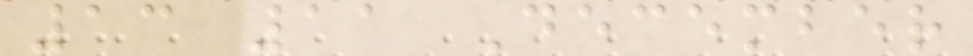13 11 December
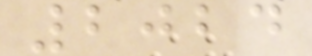2024
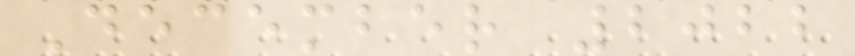December 2022
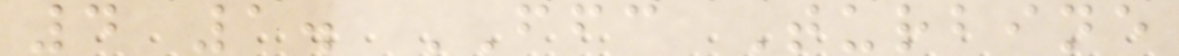4 1. FFC Turbine
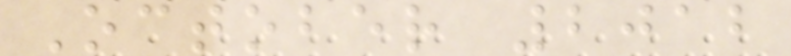October 2012
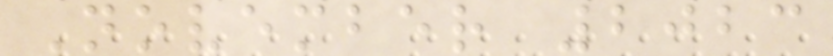November 2023
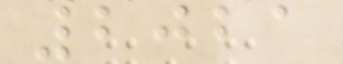2021
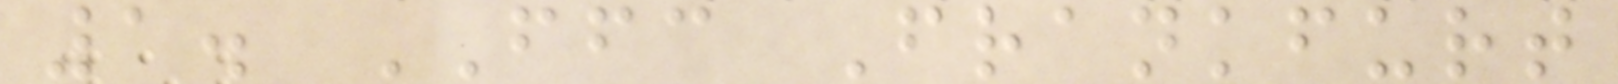1. FFC Frankfurt
